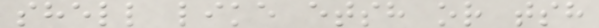shell like etsh or tsh
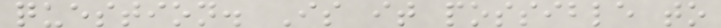question. Is it possible to
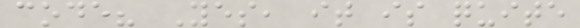code? Yes, it is quite
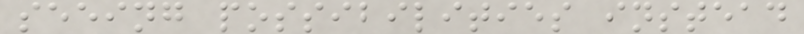seeing possibilities instead
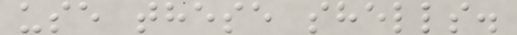use these shells.
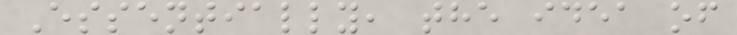Essentially, the idea of
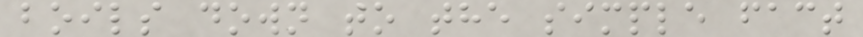boils down to the simple fact
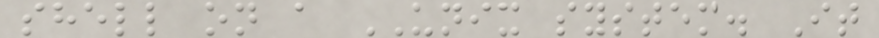shell on a UNIX system. It
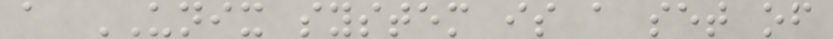a UNIX system is a set of
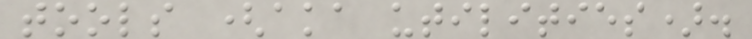tools (aka utilities).
